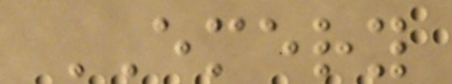EMERY
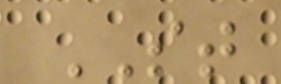ST
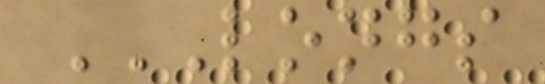LONGS
